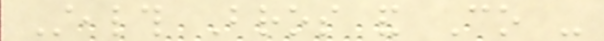Stealth Bros and Co -
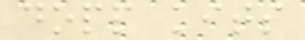dopp kits
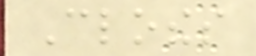Clothes
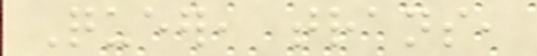Queer, trans,
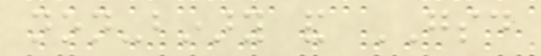non-binary and GSD
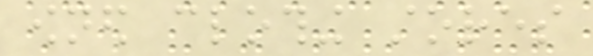owned clothing stores
